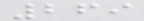269
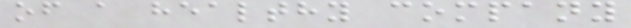of a healthy company
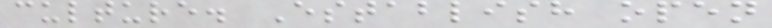culture. Establish open
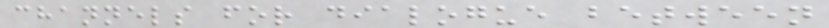channels for dialogue between
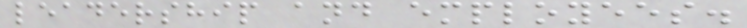leadership and employees.
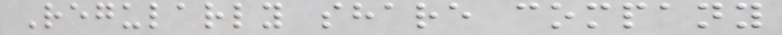Regularly share company
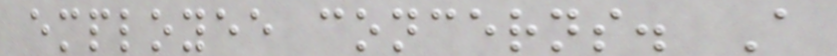employee concerns. A
